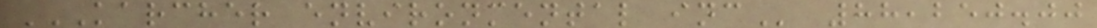KARCHER ENVIRONMENTAL INC 88,250.00
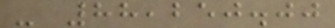- 88,250.00
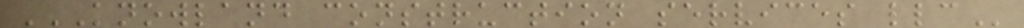KNOWLAND CONSTRUCTION SERVICES LLC
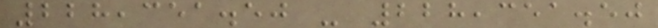228,351.50 - 228,351.50
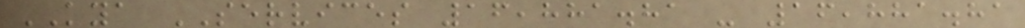KYA SERVICES 16,881.81 - 16,881.81
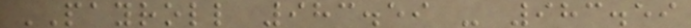PAYROLL 983.59 - 983.59
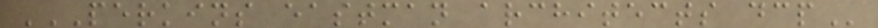PERKINS EASTMAN ARCHITECTS DCP
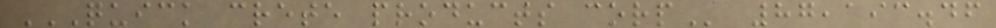QUICK CRETE PRODUCTS CORP 87,193.46
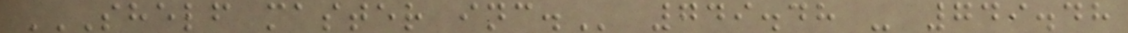SHELF MASTER INC. 749.48 - 749.48
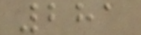281
